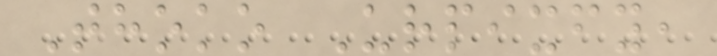Thoko Urpixfy,
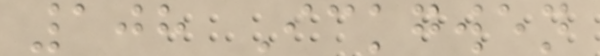108 Ickgwen
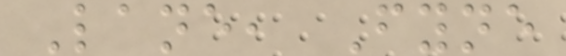Lane, Fyne
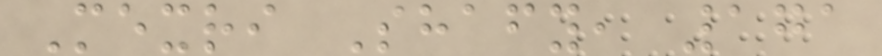Mexri Shafy, 171
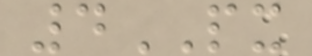4PX
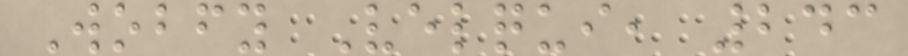Wobfy Velqui, 243
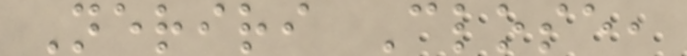Neriri Close,
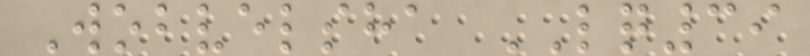Wobvelsha LQ39
